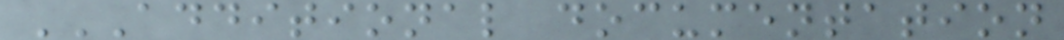ADDITIONAL DOCUMENTATION
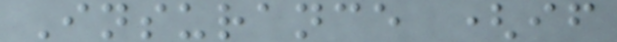Insurance (if
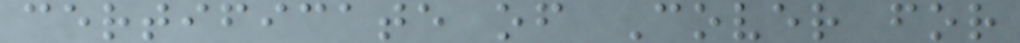certificate of Cover for
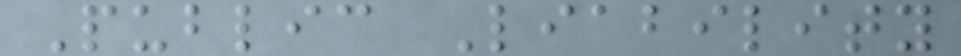Public Liability
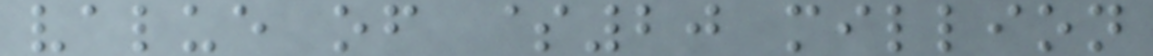value of $20 million
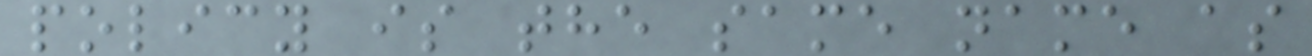policy is the same name as
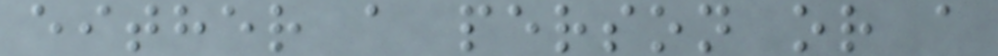either a person or a
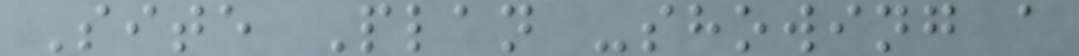Site Plan -showing a
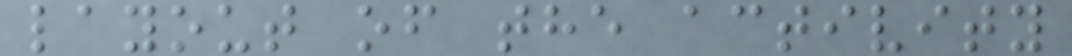layout of the activity
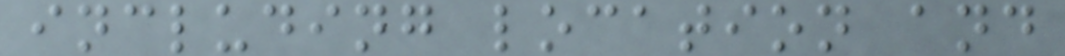including location and
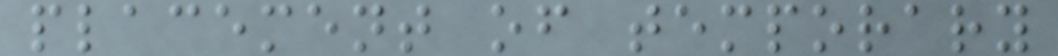placement of temporary
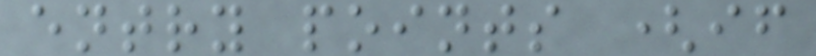entry points (if
